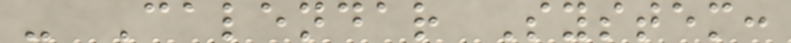- Calendar System:
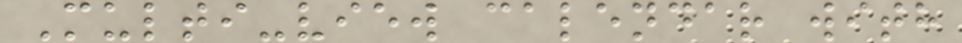Multi-view calendar with
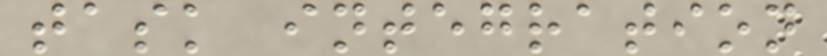task integration
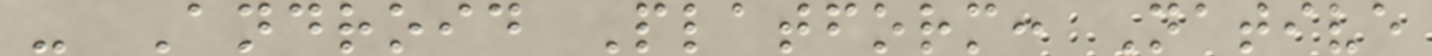- Android Platform: Native
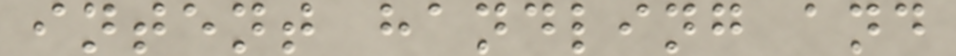intent handling and
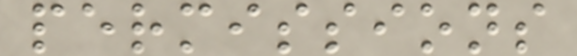permissions
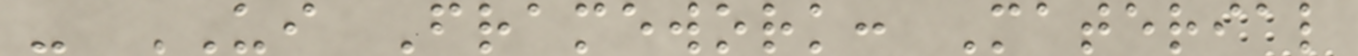- UI Framework: Material
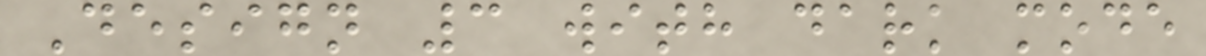Design 3 with dark mode
